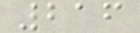216
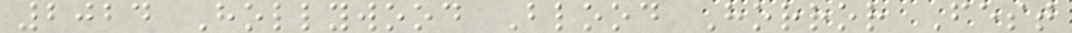2024 Hollywood Blood Horror Fest
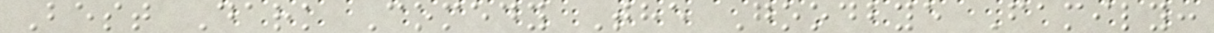Best Dark Comedy The Goodbye Family:
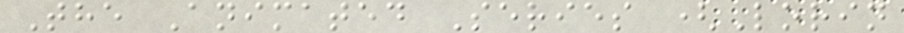The Animated Series (Lorin
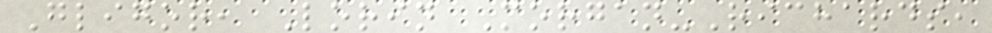Gligor, Lorin Morgan-Richards,
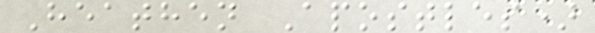Heathen Apostles)
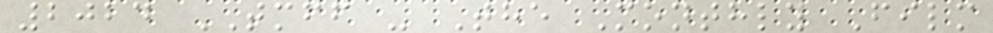2024 TMFF - The Monthly Film
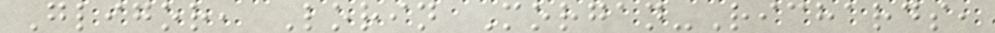Gligor, Lorin Morgan-Richards,
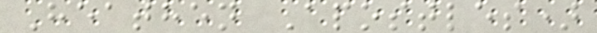Heathen Apostles)
